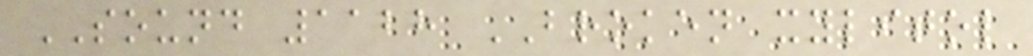SOUND 1128 BROKEN xylitol
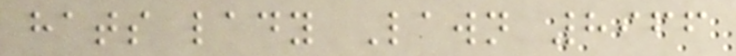hats lady Lawn 8966
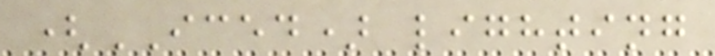(ICED) lighting
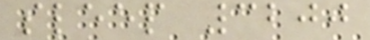sleep 3200
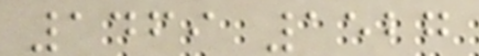1469 1527
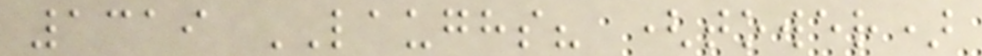1319 LAUGHS? (tower)
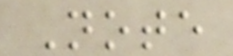Note
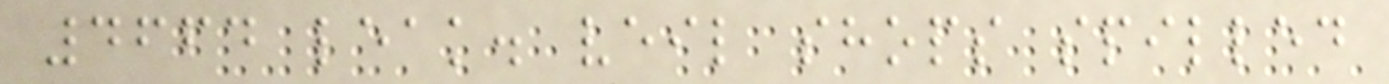4664 leak. veil shops spilled
